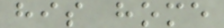his home
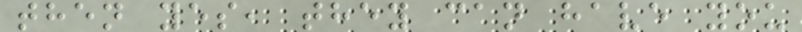then yes, they can have you
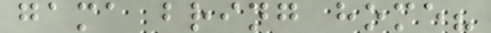gama bring home?
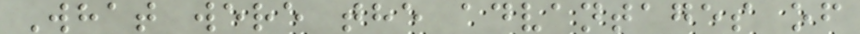What were the advantages of
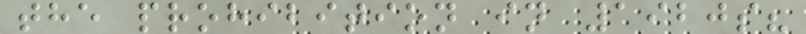the prohibition in 1920s?
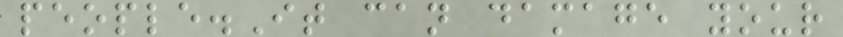people.It can damage your
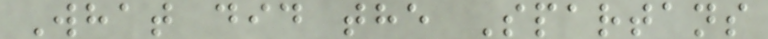What did the Spartans
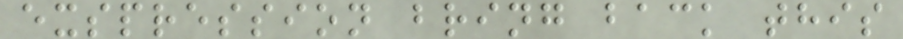exspression bring back this
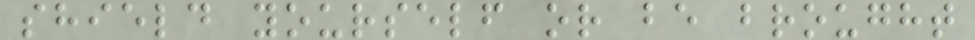shield yourself or be brought
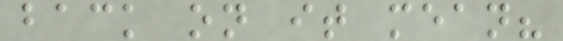back on it mean?
